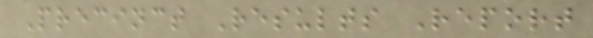Precinct Results Report
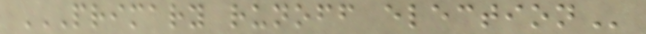PRIMARY RUNOFF ELECTION
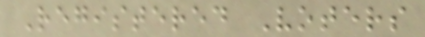Registered Voters
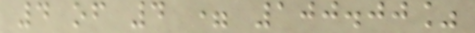4 of 4 = 100.00%
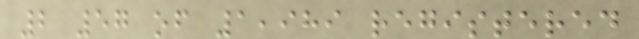2 57 of 1,989 registered
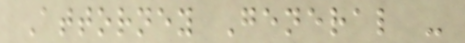Attorney General -
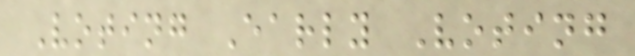Voting Early Voting
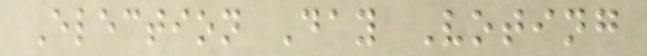Election Day Voting
